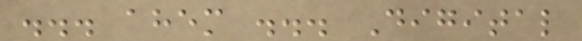... ahem ... Digital
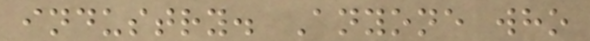industry. Anyone who
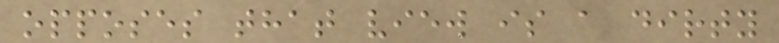opposes that view is a dirty
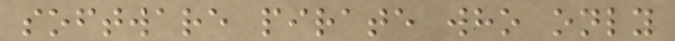software pirate who only
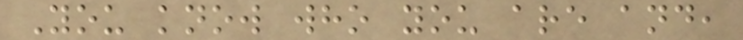You know who you are and,
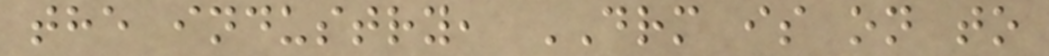the industry, DRM is on to
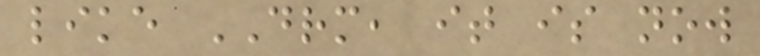like DRM, it is now
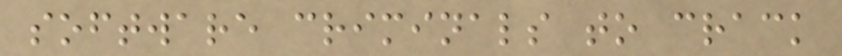software criminals to crack
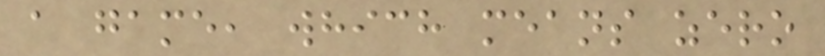a game, which means zero
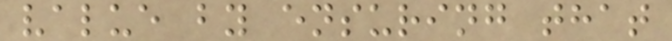value by ensuring that
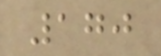170
